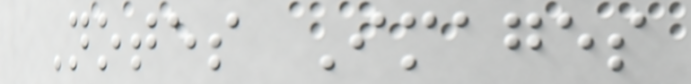Notes Images
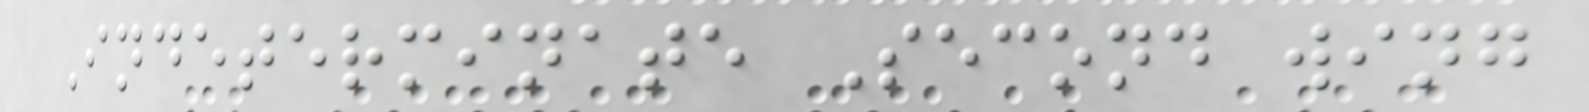Indeterminate Second wing
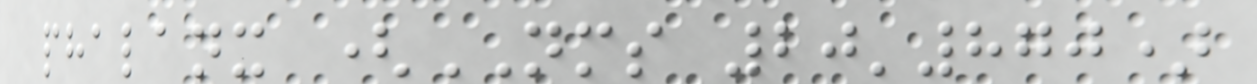phalanx (NMS 20'870)
